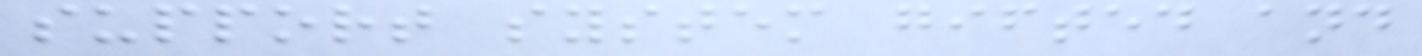support system gifted and
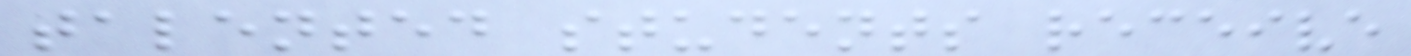talented students receive
